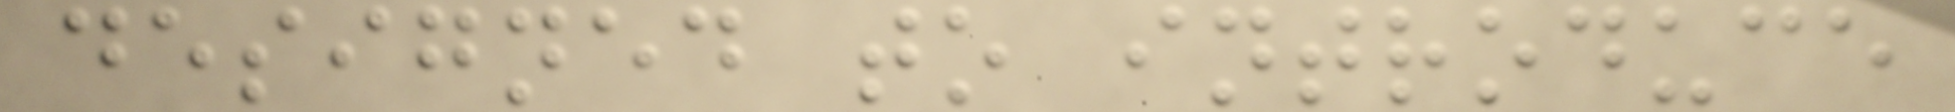designed to introduce
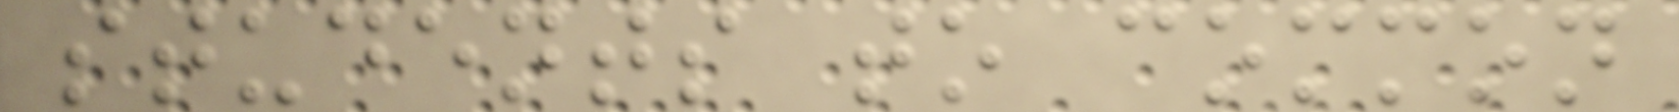students to common
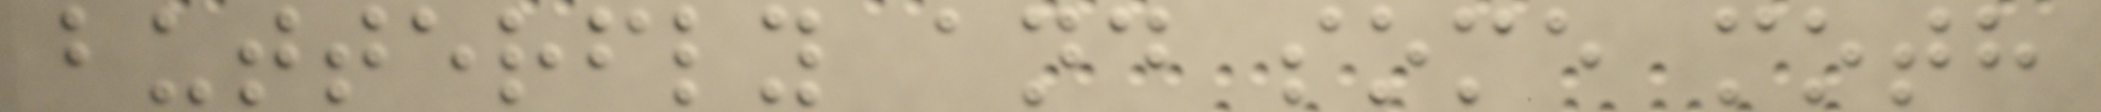butterfly and some moth
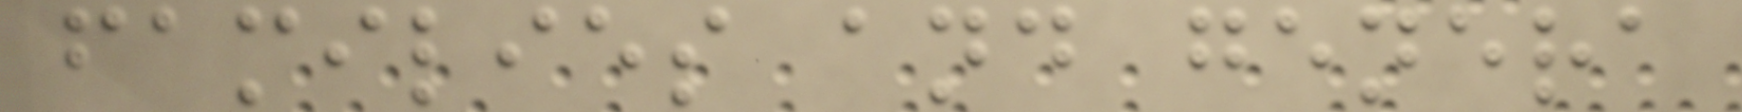families and genera
